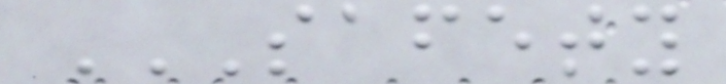SAFETY
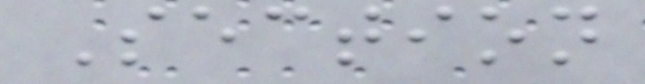Section
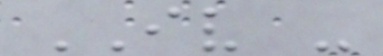IV -
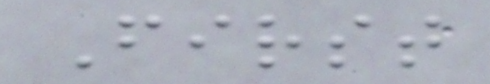First
